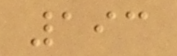193
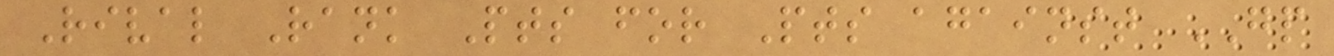Rival Rank Pts for Pts against GP
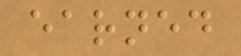earned
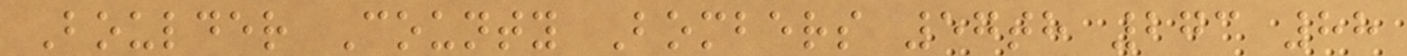Boulder County Bombers 57th 273 88
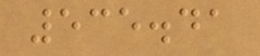535.41
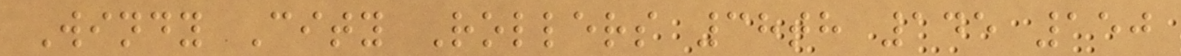Windy City Rollers 38th 145 150
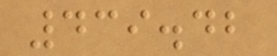439.42
